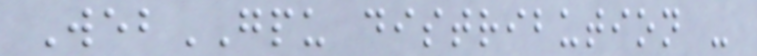WebGPU distribution -
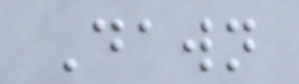Dawn
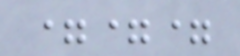===
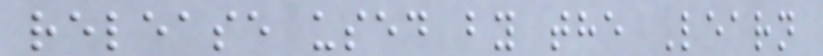release used by the Learn
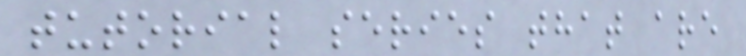tutorial series that are
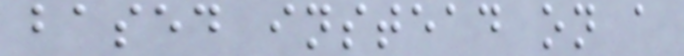based instead on a
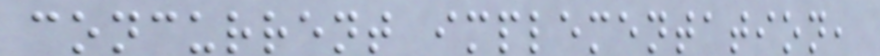concurrent implementation,
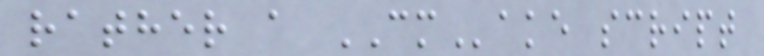rather a CMake script
